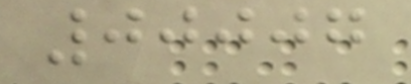00007
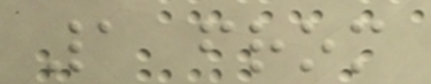1 from
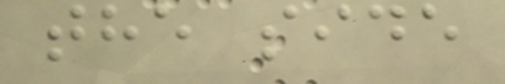the side
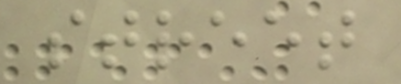street
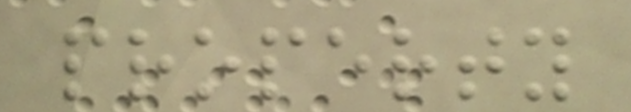property
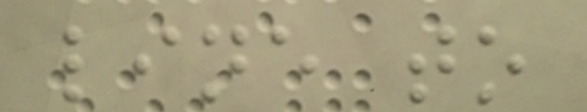line to
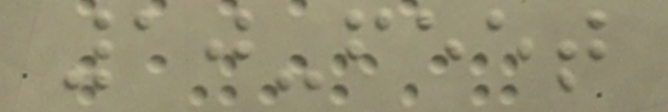10-feet
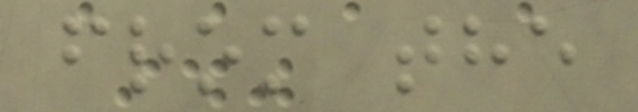from the
